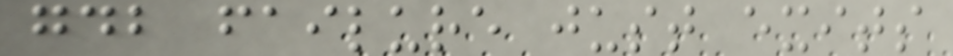gdb failure just exits
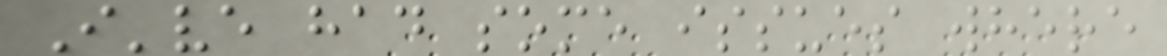I've had some issues where
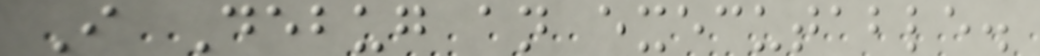I Debug an executable.
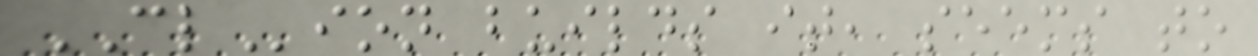CLion builds it, seems to
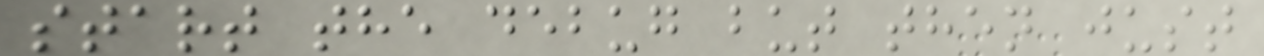start the debug but then just
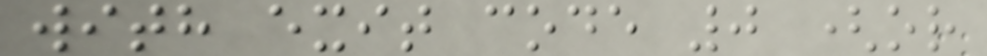with exit code 0 (or
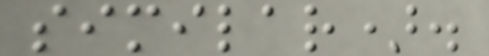similar).
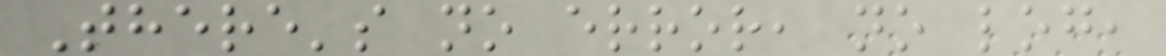There's no error, no log,
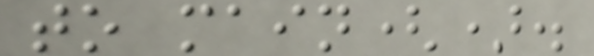to main().
